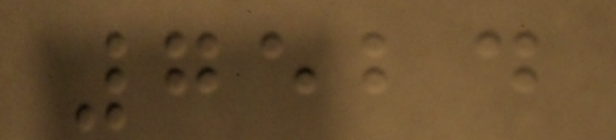7524
